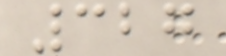327
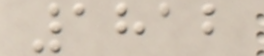1812
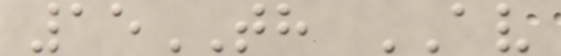15TH AV
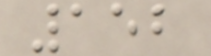152
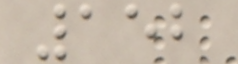152
